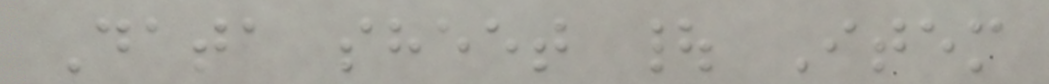Data sheet | Item
